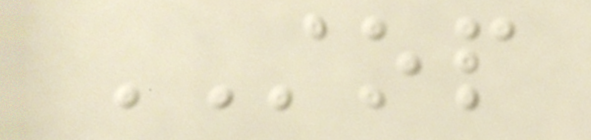STOP
